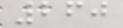260
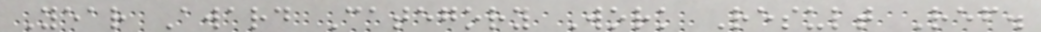Year Award Category Work Result Ref.
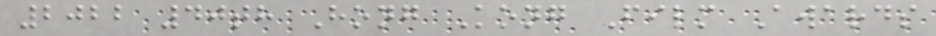2022 40th Hong Kong Film Awards
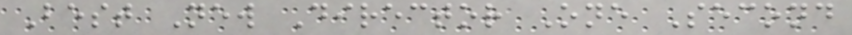Best New Director One Second
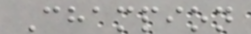Champion
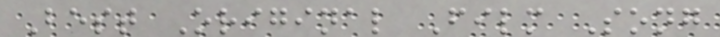Best Original Film Song
